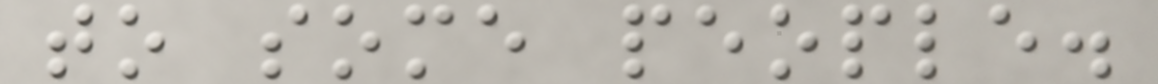to some people.
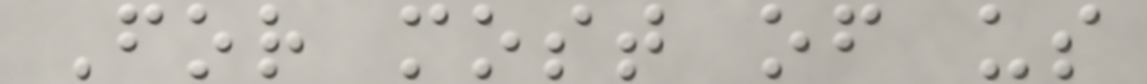For most of us
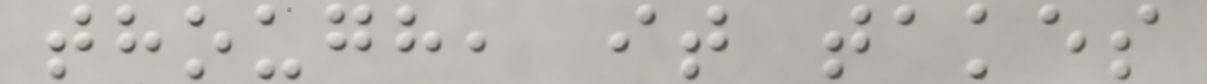though, it takes
